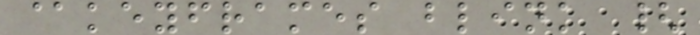@keyframes blink {
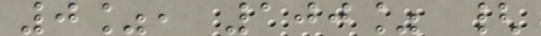0%, 100% {
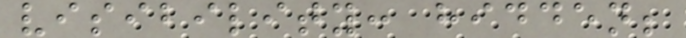visibility: hidden;
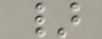}
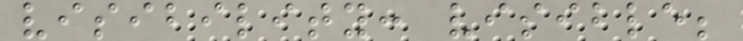visibility: visible;
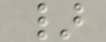}
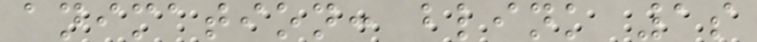animation: blink 1s
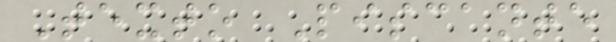Texto Piscante
